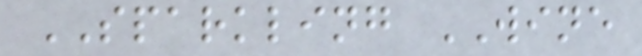SPARKLING WINE
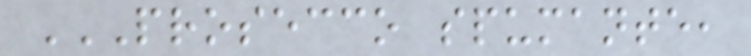PROSECCO SPUMANTE,
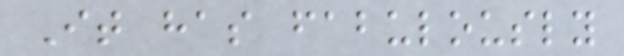It has fabulously
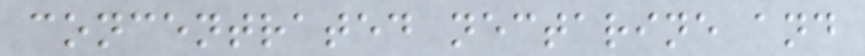concentrated nectarine and
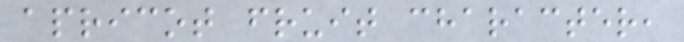apricot fruit character,
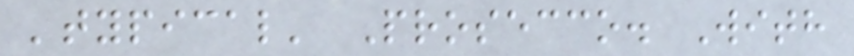'typical' Prosecco. With
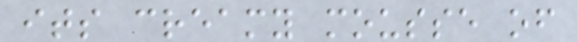its creamy mousse of
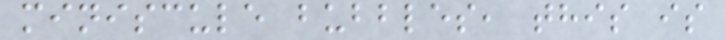miniscule bubbles, this is
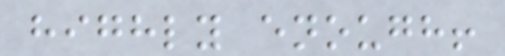highly enough!
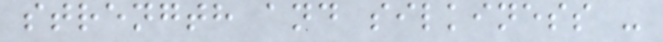strength and silkiness -
